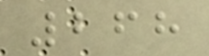268
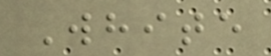White
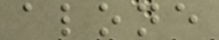alone
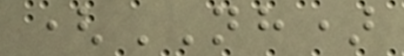(NH)
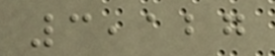3,127
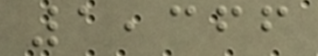1,366
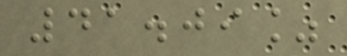41.09%
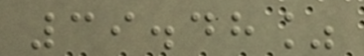39.48%
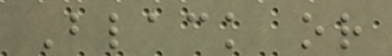Black or
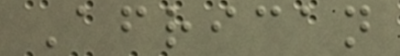African
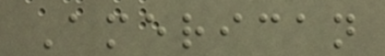American
